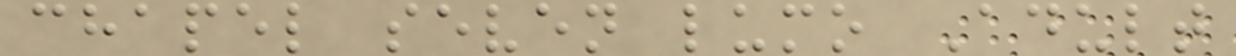chapel seven lumo Adult
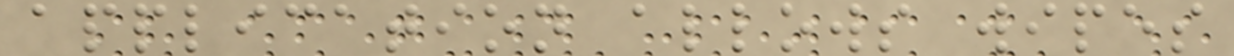application allows wipes
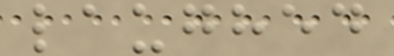laughed
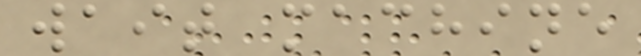wait machine
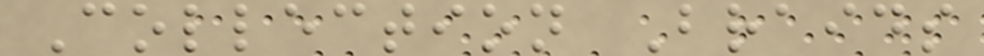Collection Braids
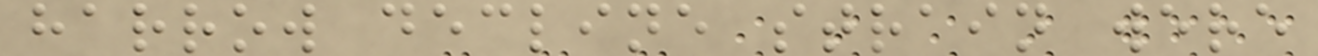harrow decline strain were
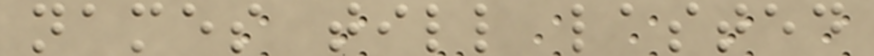names till lasted
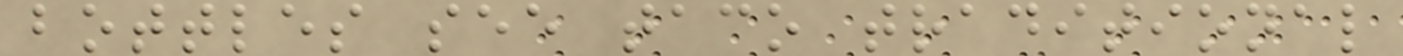bottles see taco traditional
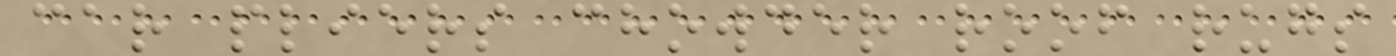car pliers chowder roof rugs
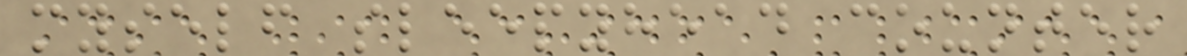myself sleepyhead counter
